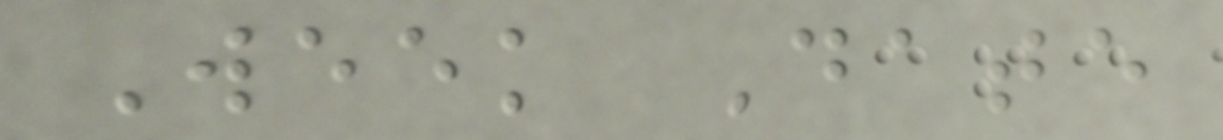Week Date
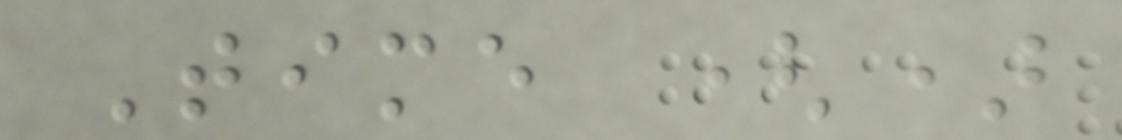Time ()
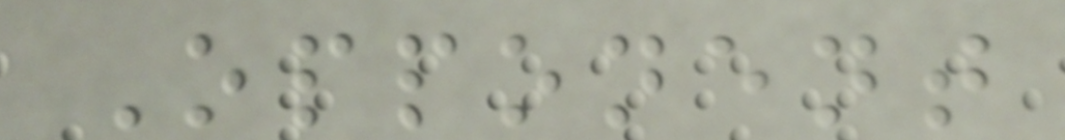Opponent
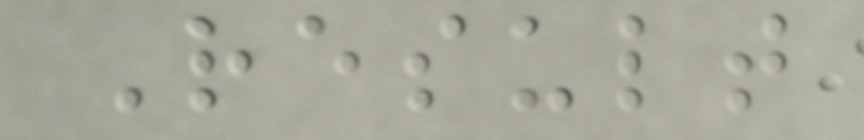Result
